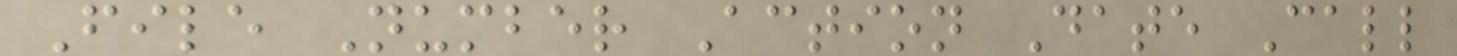File Number Action Date Call
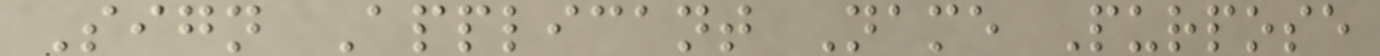Sign Applicant Name Purpose
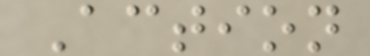Action
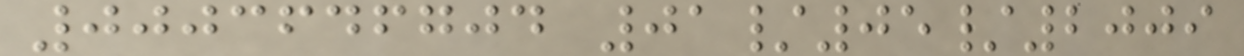0003646704 01/05/2009
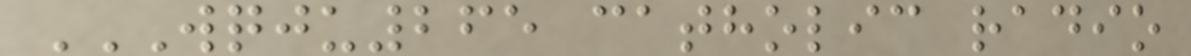WQJU265 CATHOLIC RADIO
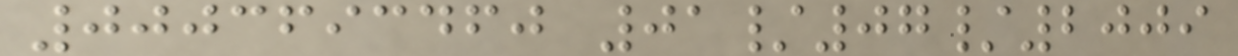0003693460 01/07/2009
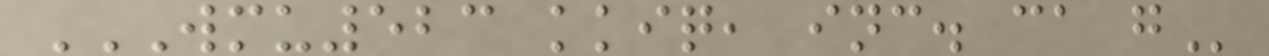WMU523 KKIQ, INC. CA G
